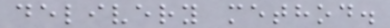delivery method.
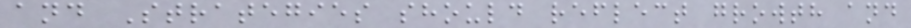and Strategies should reflect growth and
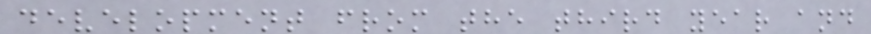development from the third year and
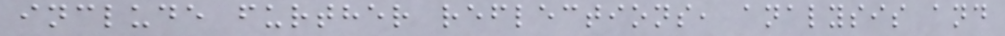include further reflections, analysis and
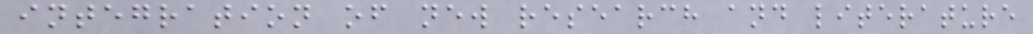integration of new research and literature
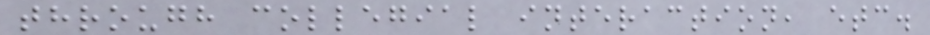through collegial interaction, etc.
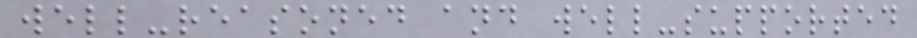well-reasoned and well-supported
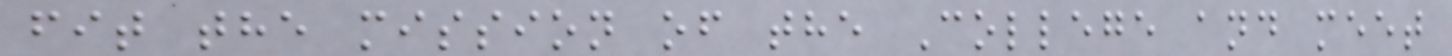fit the mission of the College and meet
